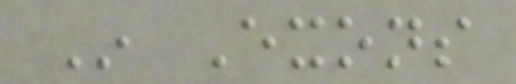In Exons
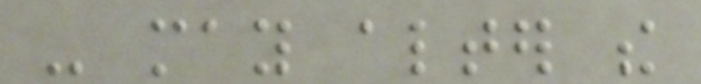- may alter the
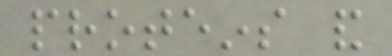proteins and
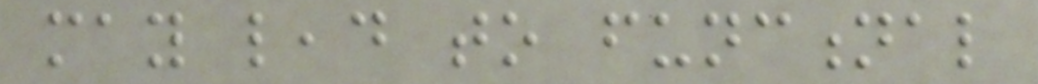may lead to functional
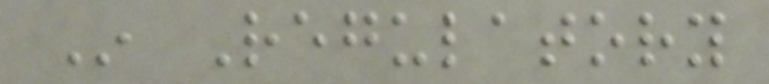In Regulatory
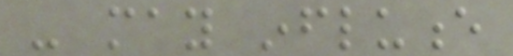- may influence
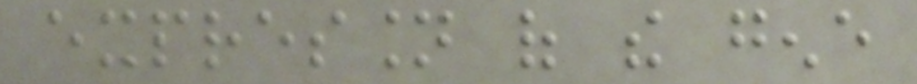expression of the gene
